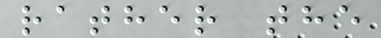rather the
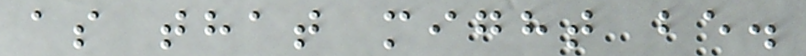as that might be.
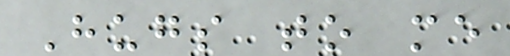Hugs to me
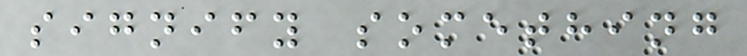signify something
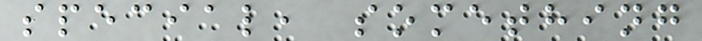special, something
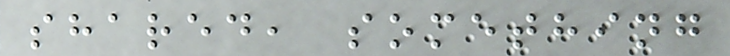shared, something
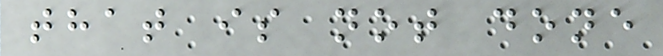that is not done
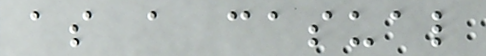as a casual
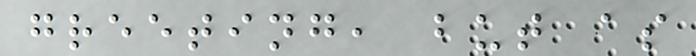greeting, but as
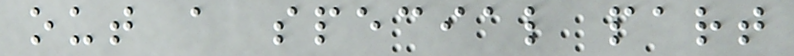out a special part
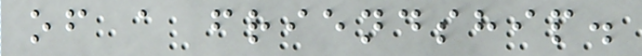of a friendship.
